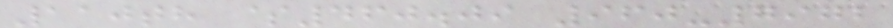110th $460.09 960-7972
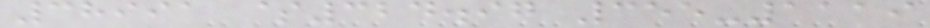38991 $324.97 355-1119
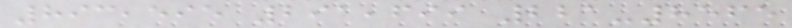893,595 291,699 221-8565
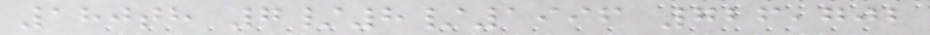180th 7/8/1996 726,702
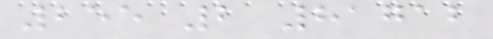255 2 81712
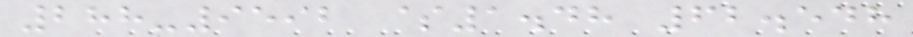288-9592 $1.48 62.548
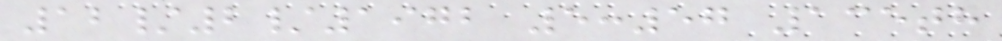12/2/1972 5:57 135th
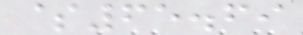$65.69
